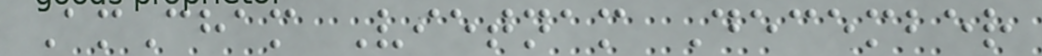AmCham Vietnam December
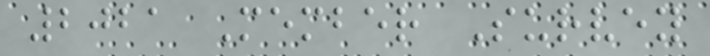2021 Member Survey
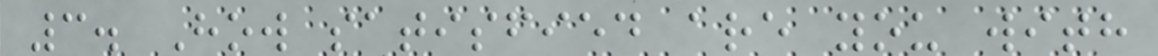3. How satisfied are you with
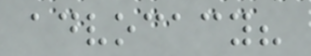advocacy?
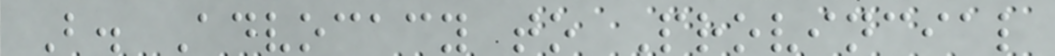B. Advocacy to Provincial
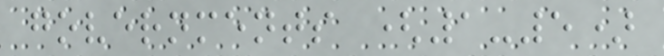governments (1-5)
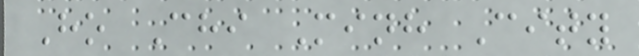Ho Chi Minh City
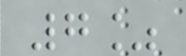7%
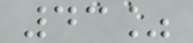43%
